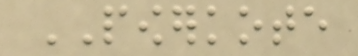POWERKOTE
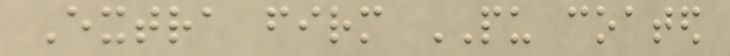Extra firm PU coated
